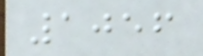1056
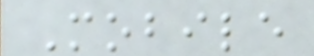Mobile
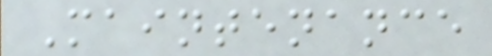Maintenance
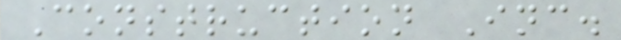Construction Inc.
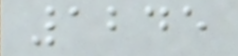1245
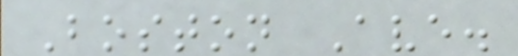Boston Ave.
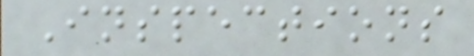Inspections
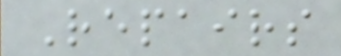Repairs
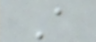A
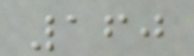160
